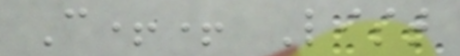C++ List
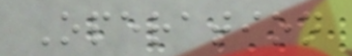Operation
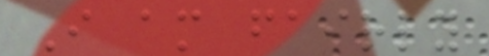I am fairly
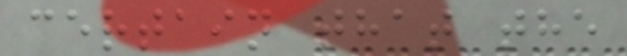certain that the
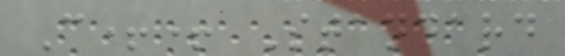C++ Standard
